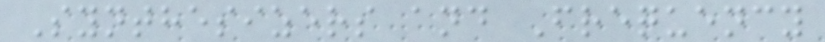Synthesizers and Frequency
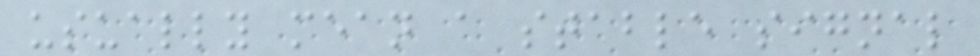usually mean a stable signal
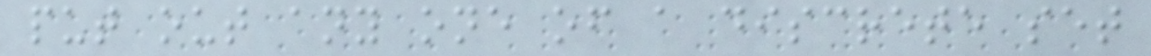put out any one of a discrete set
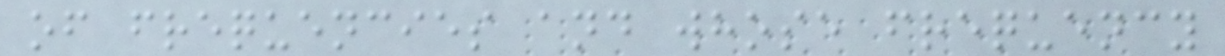of frequencies and whose frequency
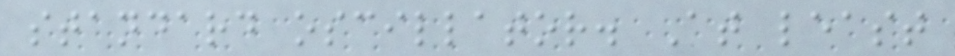standard oscillator. At least
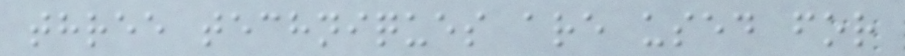three techniques are used for
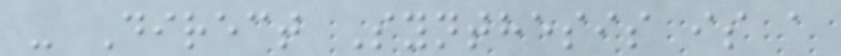- Direct Synthesis is a
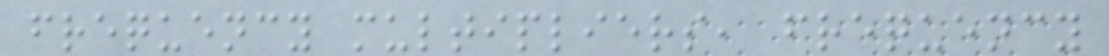frequency multipliers, frequency
